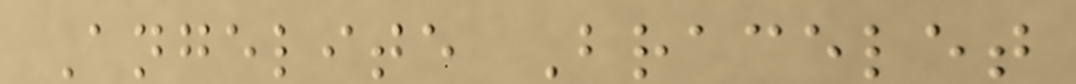Angelite Bracelet
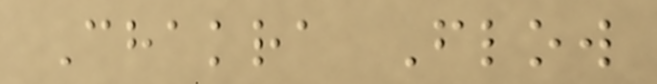Chakra Flow
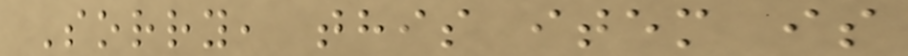Sorry, this item is
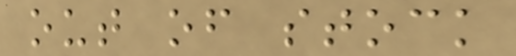out of stock
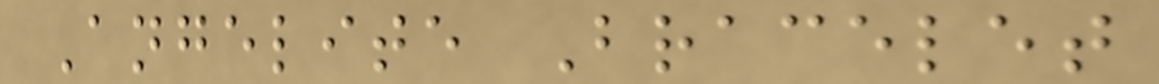Angelite Bracelet
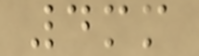4mm
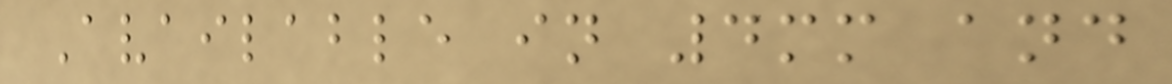Available in 4mm and
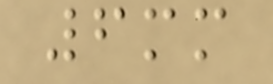6mm
